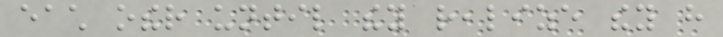each other until they realize they have
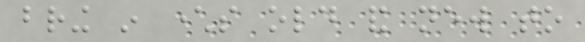bring in characters old and new to
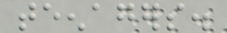teenagers.
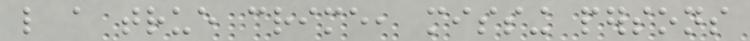like a true crime, missing persons
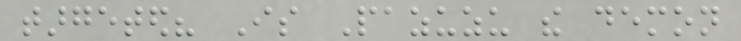targeted? Is Pazuzu the demon
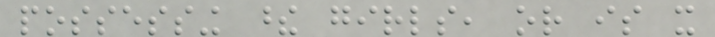possessing these girls, or is it
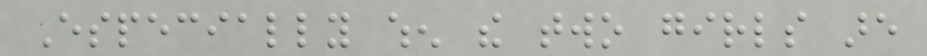Especially when the two girls are
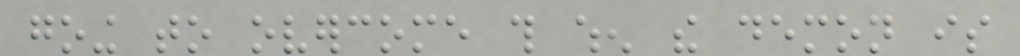going to overcome this when the demon is
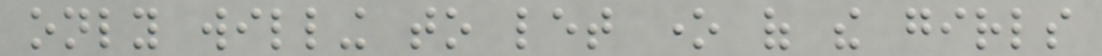only willing to let one of the girls
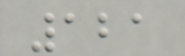121
